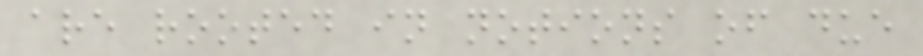are rooted in notions of due
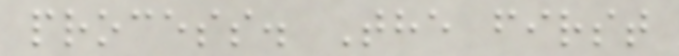process. The first
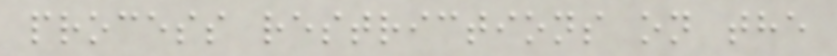process restrictions on the
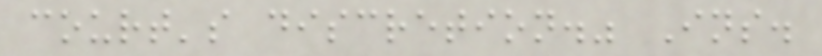court's discretion." Ins.
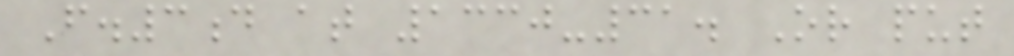F.3d at 1330-31. Or put
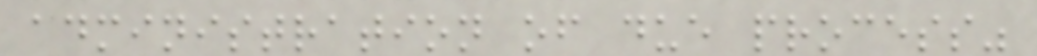administration of due process"
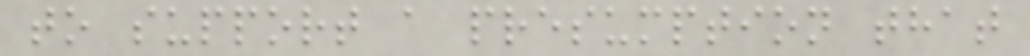to support a presumption that
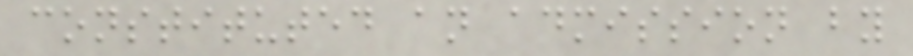constituted an admission by
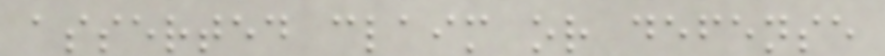asserted claim or defense
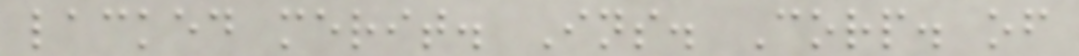lacked merit. Ins. Corp. of
